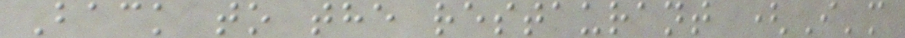Back to the restaurant (I'm
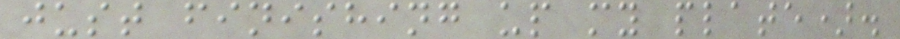just finishing up my plate).
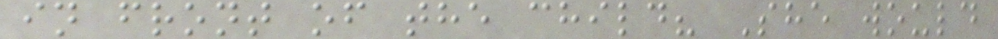in front of the child? She would
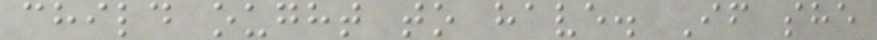child ought to have. If she
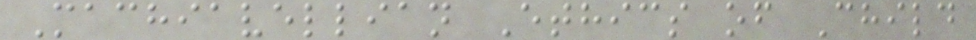Machiavellian Ethics of Child
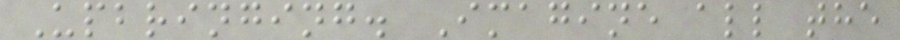Upbringing. Imagine all the
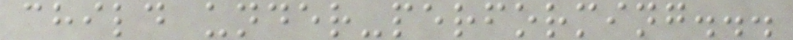child under-performing...
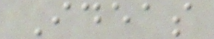Ideas
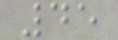45
